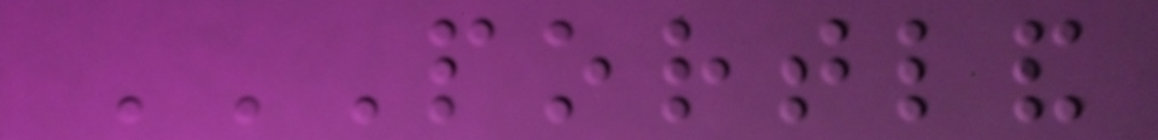PORTLAND
